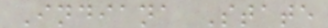Indiana State
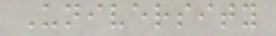University
